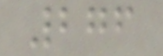276
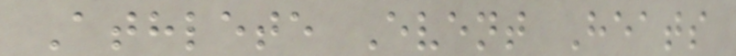Athlete Event Heats
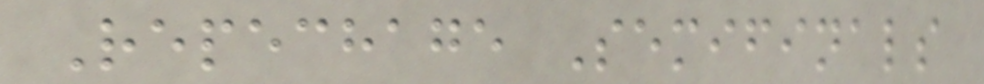Repechage Semifinals
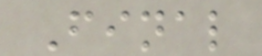Final
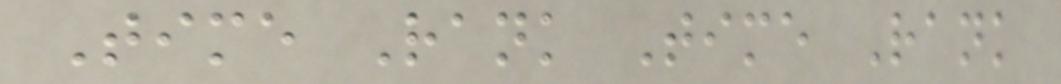Time Rank Time Rank
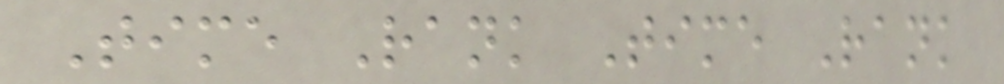Time Rank Time Rank
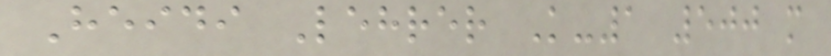Heidi Lehrer K-1 500 m
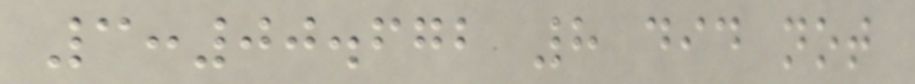3:00.672 8 did not
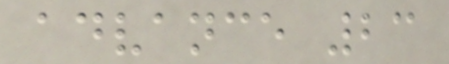advance 23
